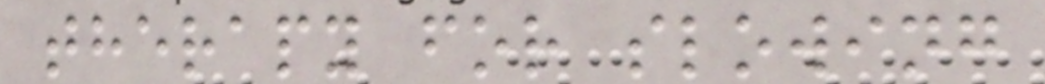therapy for slowing
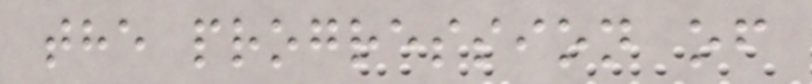the progression of
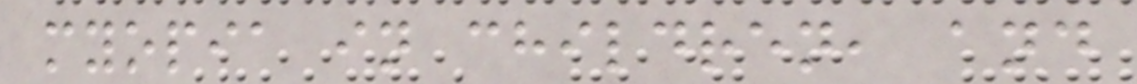myopia in children, and
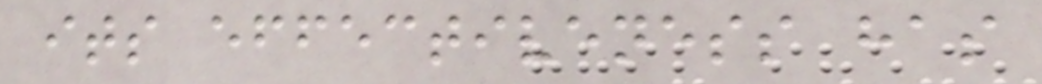its effectiveness has
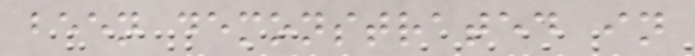been demonstrated in
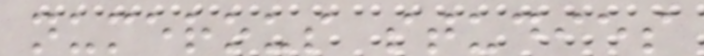numerous studies
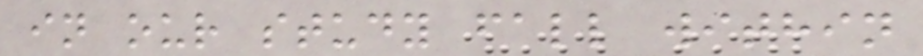in our study fall within
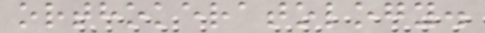orthokeratology.
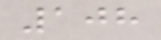108
